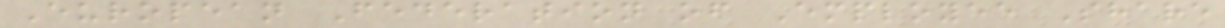European Federation of Employee Share
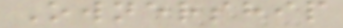Ownership
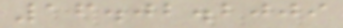16.02.2009
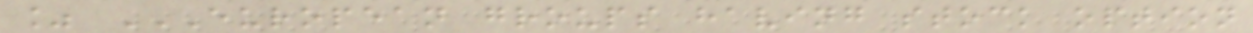% EUROPEAN GROUPS HAVING STOCK OPTION
